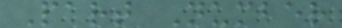Part Number
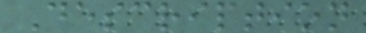Description
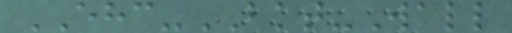EHC-BKT-Wall
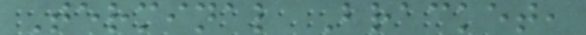Terminal Bracket,
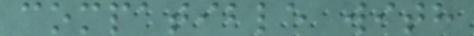compatible with
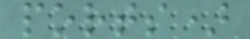ports)
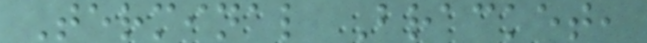Terminal Bracket,
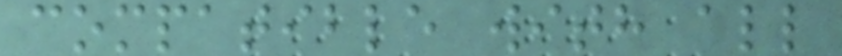compatible with all
